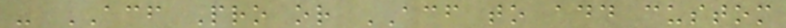- ACF Pro or ACF to add custom
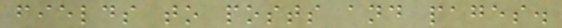fields to posts and pages.
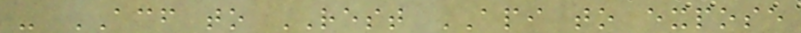- ACF to REST API to expose
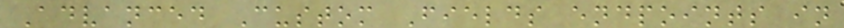Advanced Custom Fields endpoints in
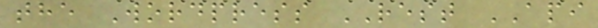the Wordpress REST API
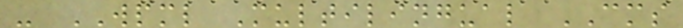- WPML Multilingual CMS
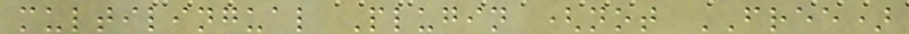multilingual Plugin (not FREE)
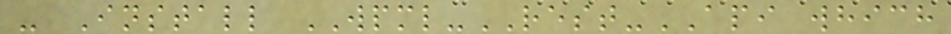- Install WPML-REST-API which
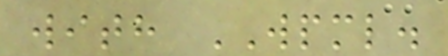with WPML.
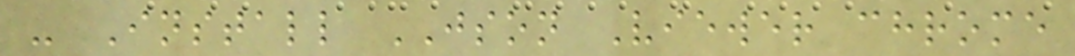- Install JSON Viewer chrome
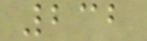232
